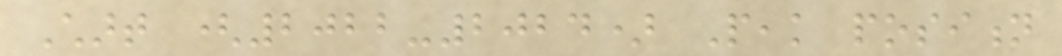Chart (2022-2024) Peak position
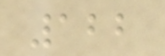122
